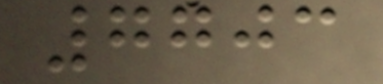7703
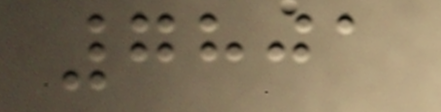7801
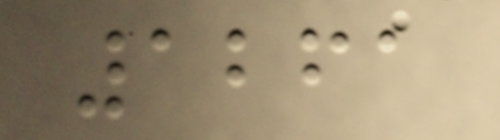1261
